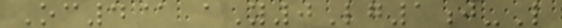Oc4@ aY0Lg1j-L
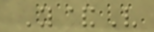Y&V
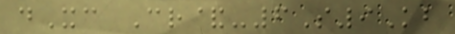dXc Cr&-6S9Kb
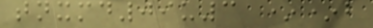tnxmd09u3 **b
